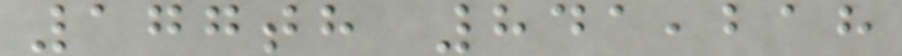177th 841,218
